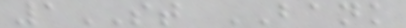1ST BANK
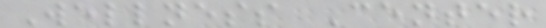Wellness Center
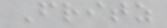Fritz
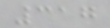317
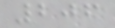206
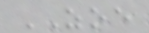ZOE
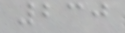230
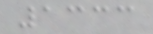1333
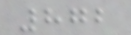872
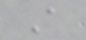A
